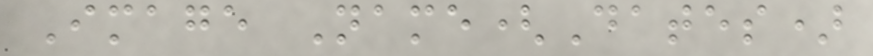Image Name(Dates)
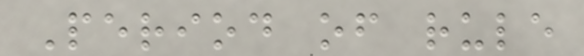Period of rule
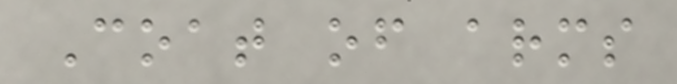Coat of arms
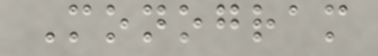Monogram
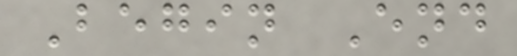Begin End
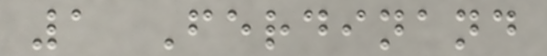1 Ferdinand
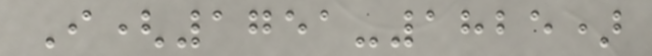I(1751-1825)
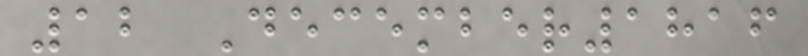12 December1816
